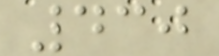430
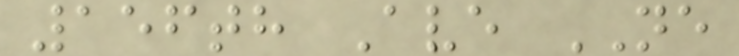156th Ave NE
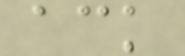ack
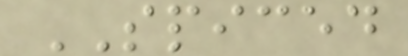SPICED
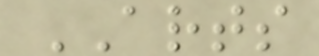ARTS
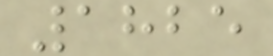1825
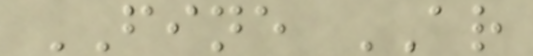FINE AR
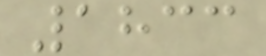1833
